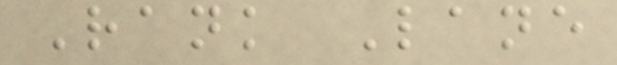Rank Lane
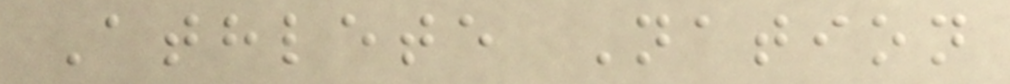Athlete Nation
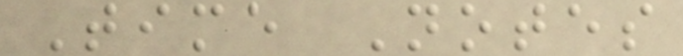Time Notes
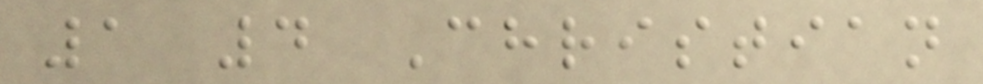1 4 Christian
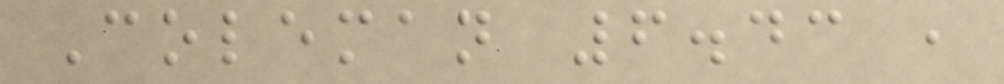Coleman 6.43 ,
